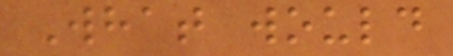What would
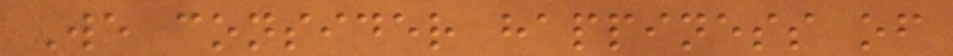We consider happiness of
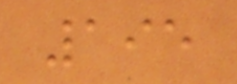195
